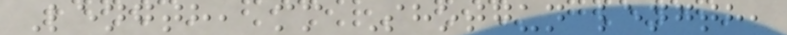Length, mm Shotgun length,
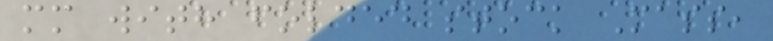mm with folded stock Mass,
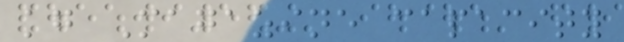kg Magazine capacity
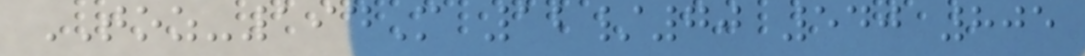TOZ-194M 12/70 540 805
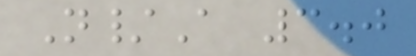N/A 3.0
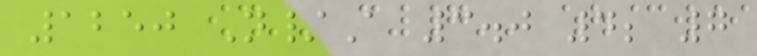1250 N/A 3.0 4; 7
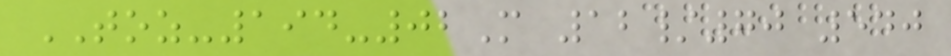TOZ-194-02M 12/70 540
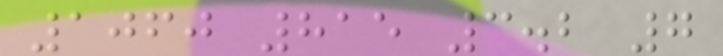1060 815 3.2 7
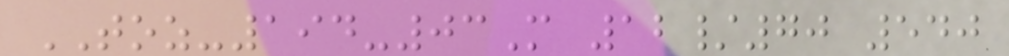TOZ-194-03M 12/70 540
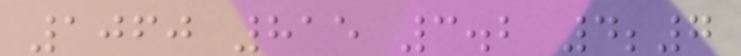1060 815 3.2 4;7
